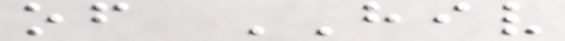of HIV
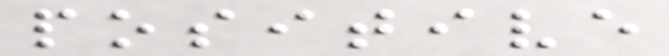positive
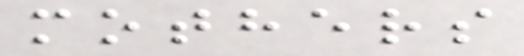mothers
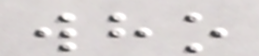who
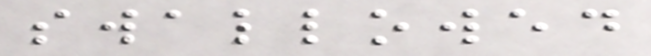swallowed
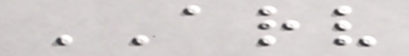ARV
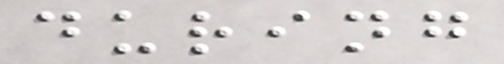during
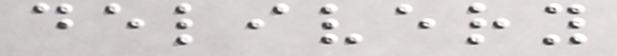delivery
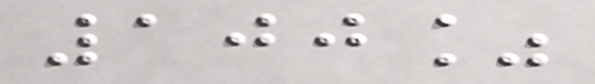100%
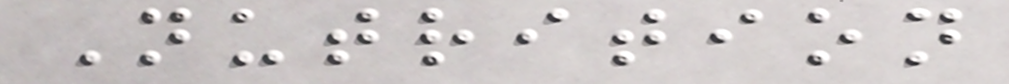Nutrition
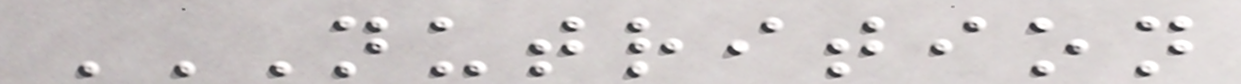NUTRITION
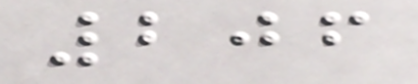206
